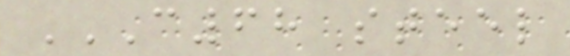C68 STEEL
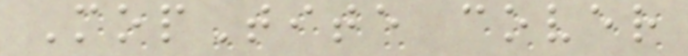MopTite cover
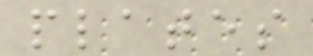plates
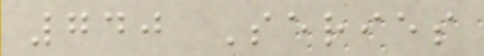740 Series
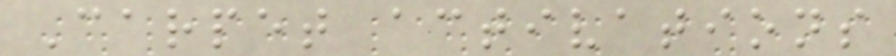Carpet activations
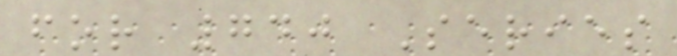for 740 Series
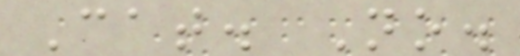Cat. No.
